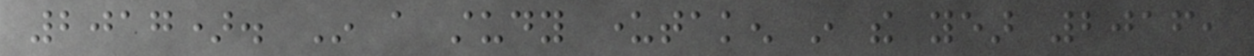2017). In a study undertaken in the year 2016,
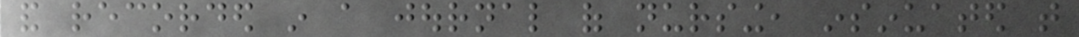and recorded in a journal of nursing, insinuated that
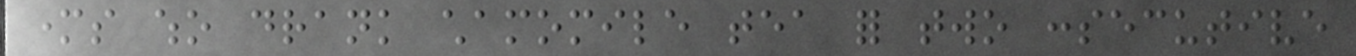mothers who drank chamomile tea for two consecutive
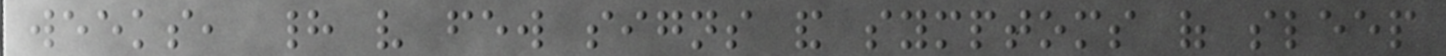weeks, had very few signs and symptoms of sleep
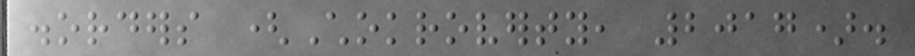disorders (Chokroverty, 2017).
